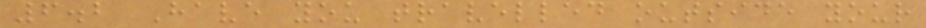6.2 Have you travelled outside your
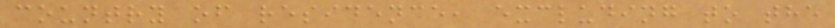country of residence, excluding to the
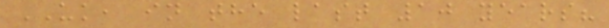UK, in the last 10 years?
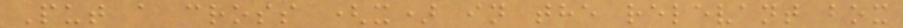Put a cross (x) in the relevant box
